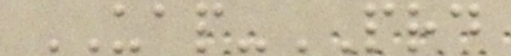UAP-PRD
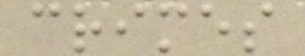crimes
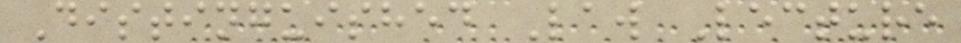Distinguished Law Lecture
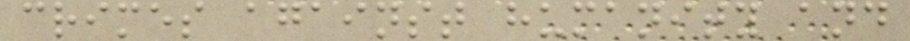crimes against humanity and
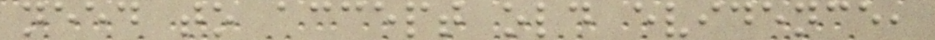need to accept old evidence,
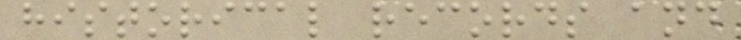historical records and
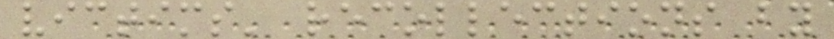victims' recollections by
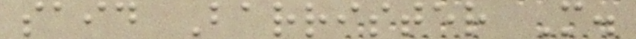said Barrister M.
